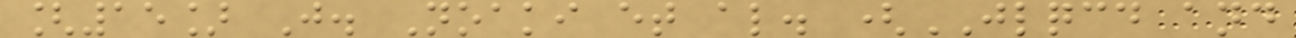[15] J. Noaki et al. (JLQCD and
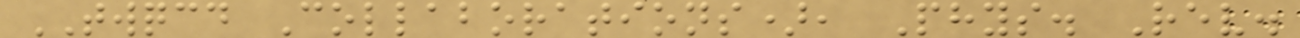TWQCD Collaborations), Phys. Rev.
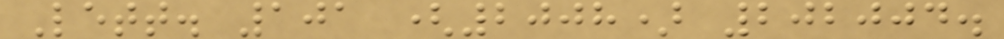Lett. 101 (2008) 202004.
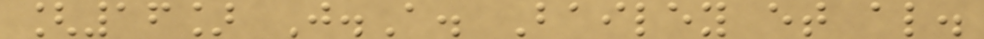[16] J.A. Bailey et al.
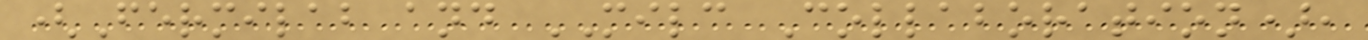(Fermilab and MILC Collaboration),
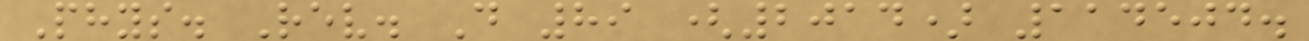Phys. Rev. D 89 (2014) 114504.
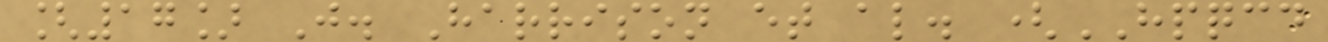[17] J. Harrison et al. (HPQCD
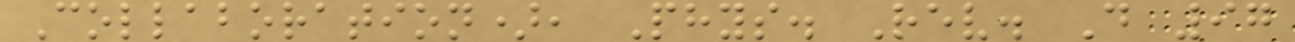Collaboration), Phys. Rev. D 97
